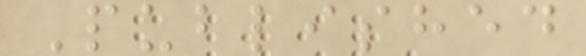Published
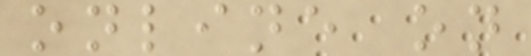online on
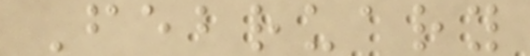February
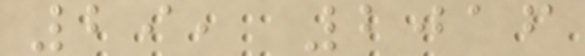29, 2016
